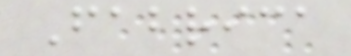Fabrica
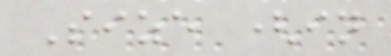Size (in
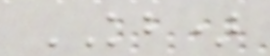KB)
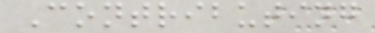Contributing
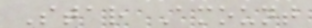Star Amount
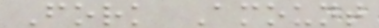Fork Amount
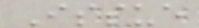Issue
